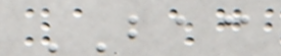BAC
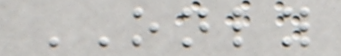ONLY
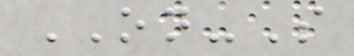ON-S
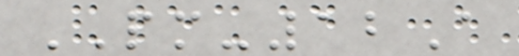PM-12A
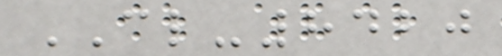CL-8420
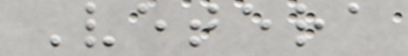Vetera
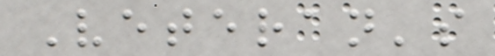Veteran's
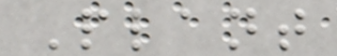Plant
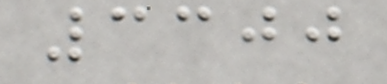3300
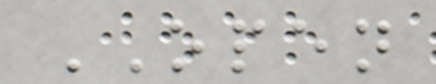OPEN
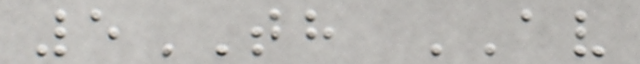5TH AV
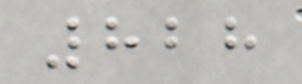828
